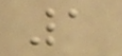1
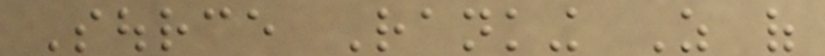Source Ranking As of
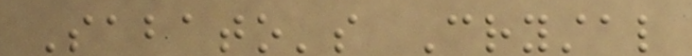Sabato's Crystal
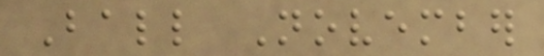Ball November
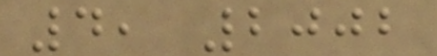4, 2002
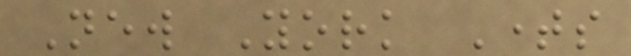New York Times
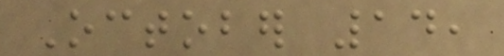October 14,
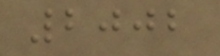2002
